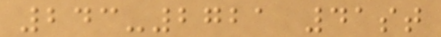243-2721 41st
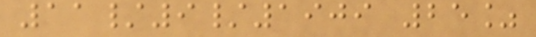11/9/1909 25%
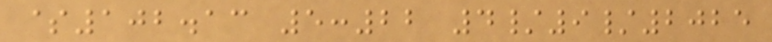$102.13 5:22 4/9/2025
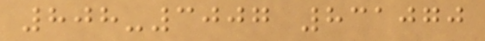808-3007 831070
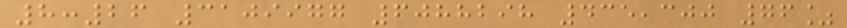8:26 3109977 6088298 435,300 76%
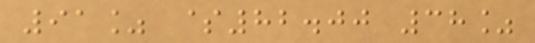91% $82.00 38%
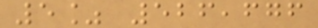5% 526,676
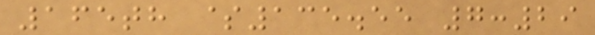165th $135.55 7:29
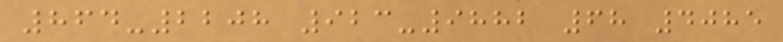864-2208 923-9882 68 4085
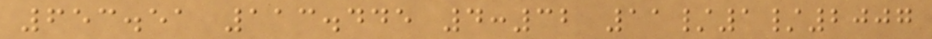653.51 113.445 4:32 11/1/2007
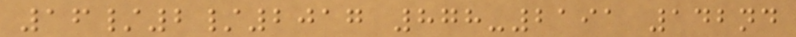16/2/2017 878-2191 142nd
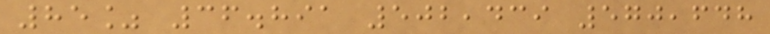85% 36.891 502,439 570,648
